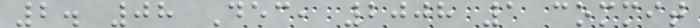2. 08 Dec, 2008 1 commit
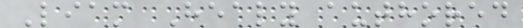Liam Healy authored
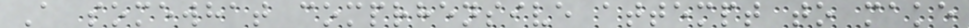A somewhat comprhensive attempt to make
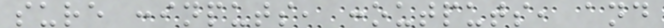sure :inputs, :outputs, and
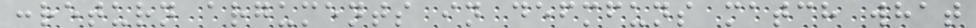:return arguments in defmfuns match what
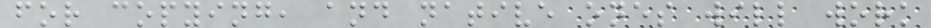for copying, and native ones will work
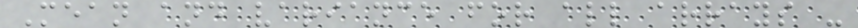Mean and variance for all arrays -
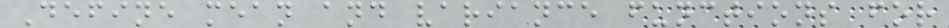Define mean and variance functions for
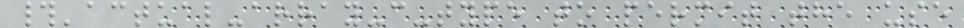#'actual-array-c-type to permit the use
